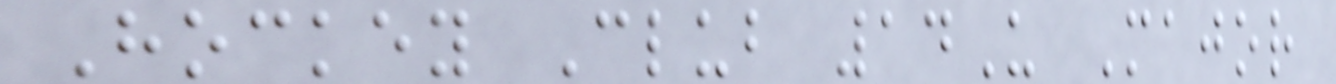Hockey Club 14U Major
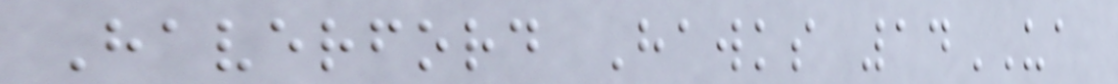Haverford Hawks 14UA
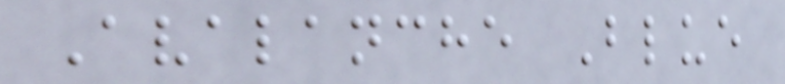Avalanche Blue
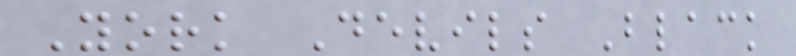York Devils Black
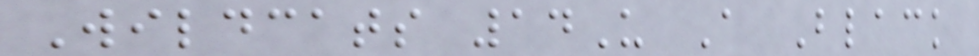Wildcats 14U A Black
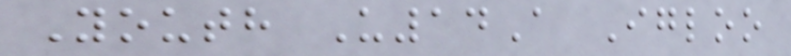Youth U14A Igloo
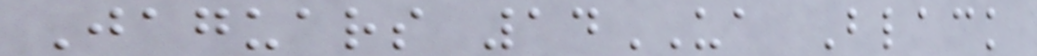Jaguars 14UA Black
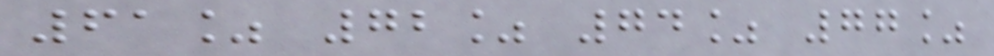61% 72% 74% 77%
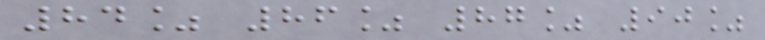84% 86% 87% 90%
